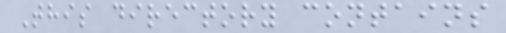This directory contains
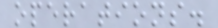operations.
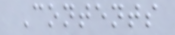Contents
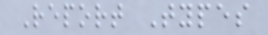Report Types
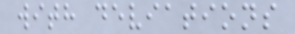with deviations
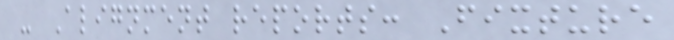- Alignment reports: Fixture
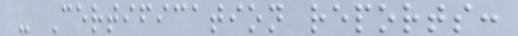- Certification reports:
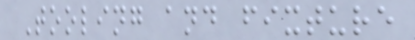Tooling and fixture
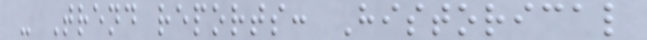- Trend reports: Historical
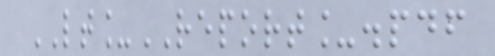LT_REPORT_.pdf
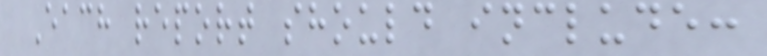Each report should include:
